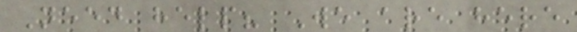Need help? We are here
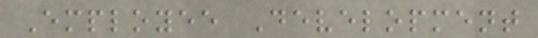Employee Development
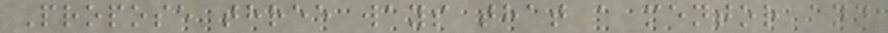Propose three ways that a mentor and
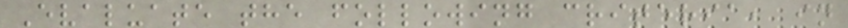Evaluate the following criteria, in
